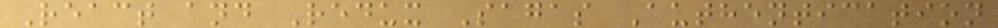React and Redux Sagas Authentication
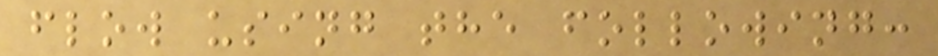flow using the following:
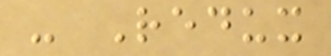- Redux
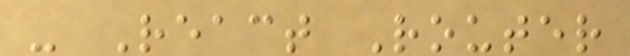- React Router
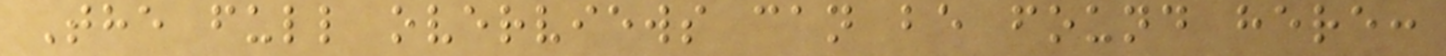The full overviews can be found here:
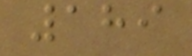189
